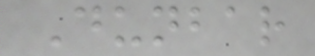Dunbar
